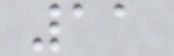11
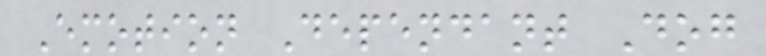Emotion Dependant Dog
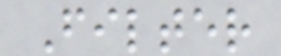Filter
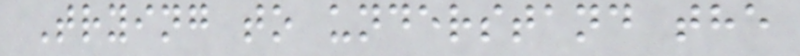Trying to understand the
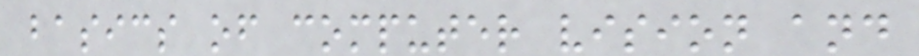basics of computer vision and
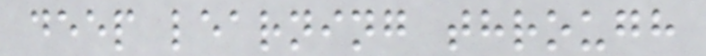deep learning through
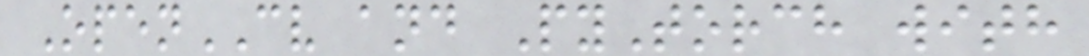OpenCV and PyTorch with
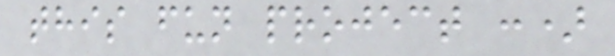this fun project :)
